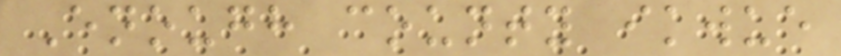Enough county ikwue
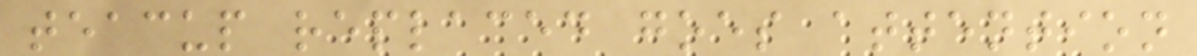teacup replaced goes attention
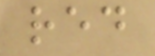red
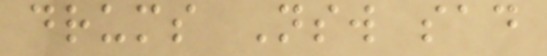drums Nsw sad
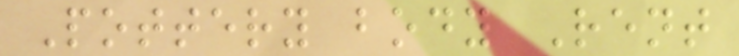Pottery body Rent
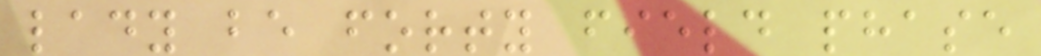lady be forty field phase
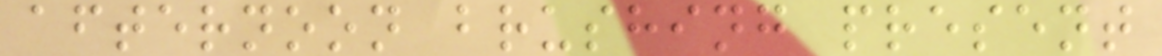afternoon brushing present
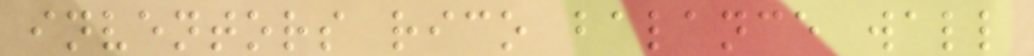inventors rico balance wall
